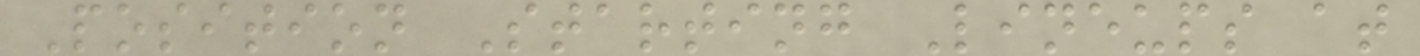Position Starting Lineups at
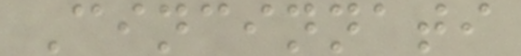Cincinnati
